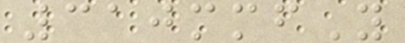310mmfY
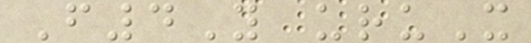F4Y uruX
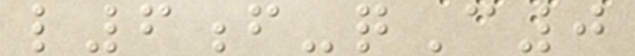l6f-qC0
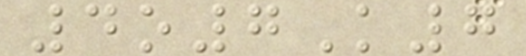4o7K7
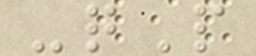-qP
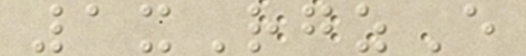1xRgzE
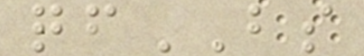qfBS
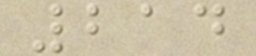214
